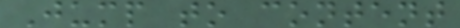Jump to content
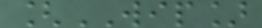[WIP]
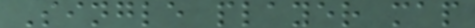Single player map
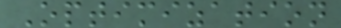Optimization
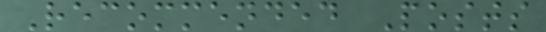Recommended Posts
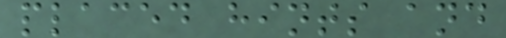placed hints and
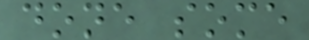done some
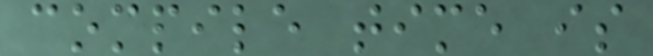compile time is
